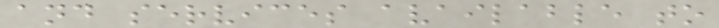and services available to
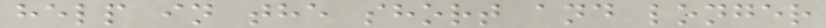help in the short and longer
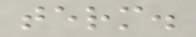term.
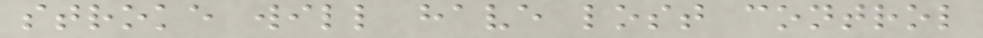stroke will have lost control
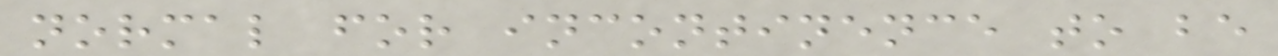normal for incontinence to be
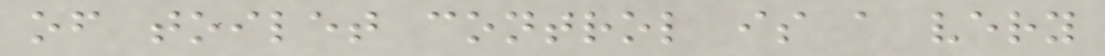of toilet control is a very
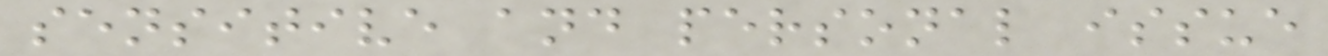sensitive and personal issue
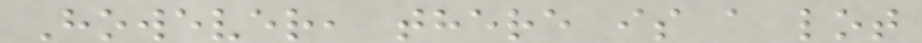However, there is a lot
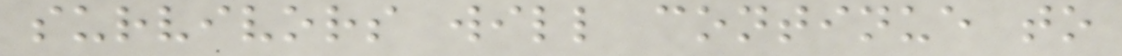survivors will continue to
